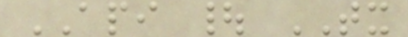API | TX
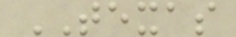TEXAS
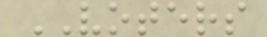VOTERS
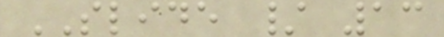SLIDE / 13
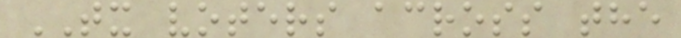TX voters across the
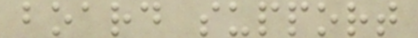board support
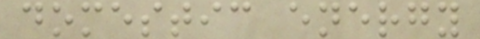domestic energy
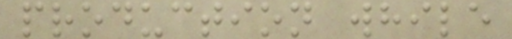production while
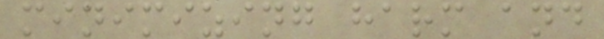minimizing harm and
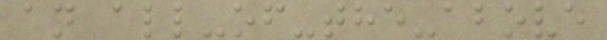an all-of-the-above
